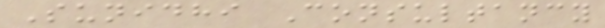Sunidhi Consultancy
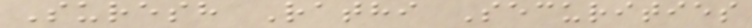Suresh Rathi Securities
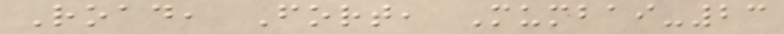Road, Fort, Mumbai-23
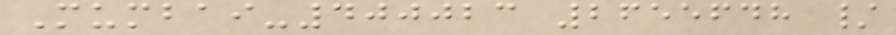Mumbai-400023 2655648 /
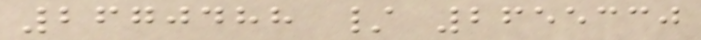2670488 / 2655330
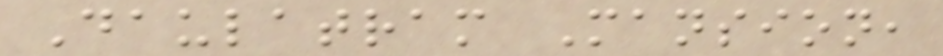Daulatram Mansion,
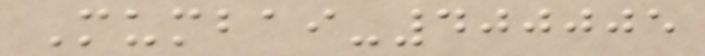Mumbai-400005
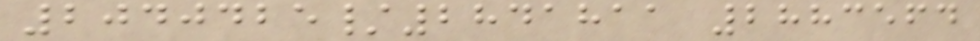2040425/2841811 2883564
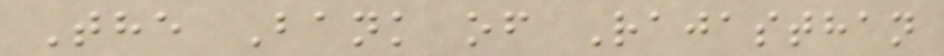The Bank of Rajasthan
